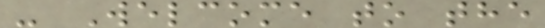- Welcome to the
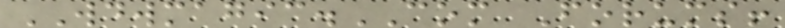WDWMAGIC.COM Forums!
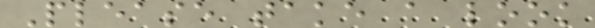Please take a look
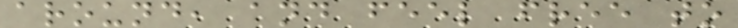around, and feel free to
